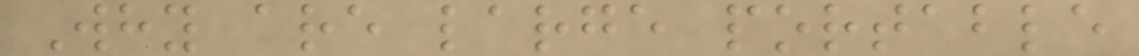Why are large portable
